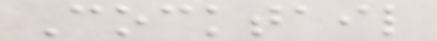Cocktail
